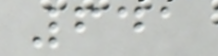641
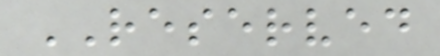RESERVED
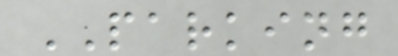PARKING
